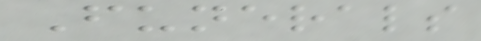Funerals
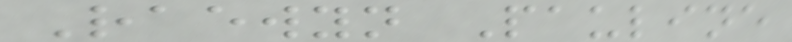Raewyn Pauline
